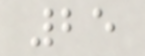25
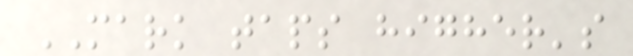MARK taps higher's
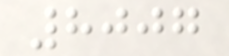8007
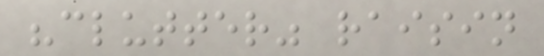"clutter" raisin
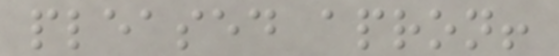pleased apron!
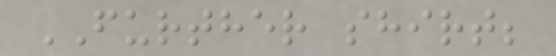FURTHER shirt;
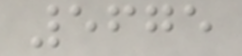5675
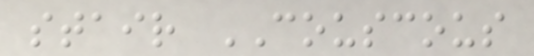stair COUSCOUS
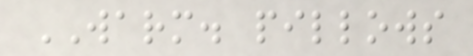WARM. pillows
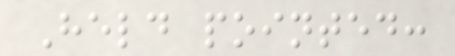Held pointed:
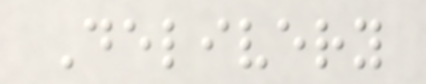Delivery
